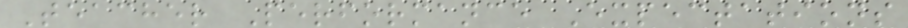Teacher Performance Expectations
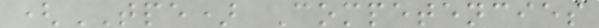(TPE) Competencies
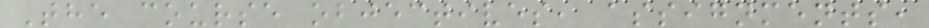The course objectives, assignments,
